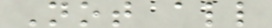Not all
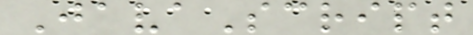JavaScript
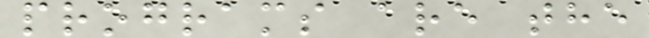programs are the
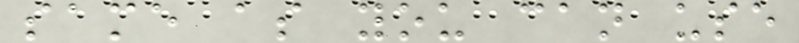same as you can use
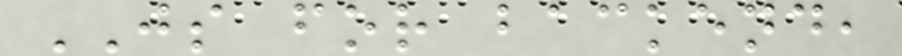JS for backend,
